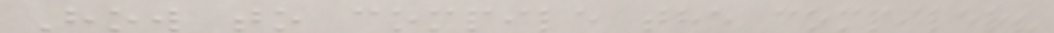How to compile the compiler?
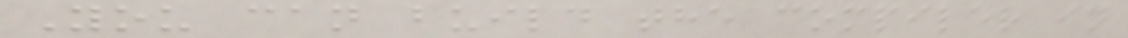You can build the compiler in
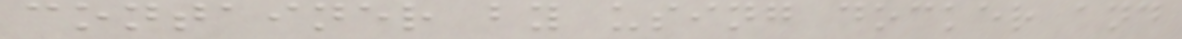container by using docker and
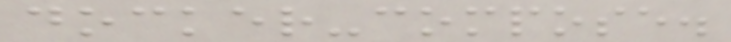docker-compose.
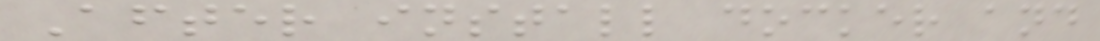After install docker and
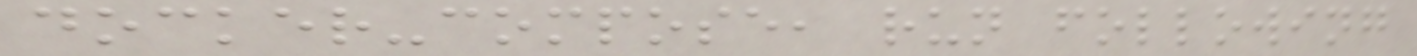docker-compose, run following
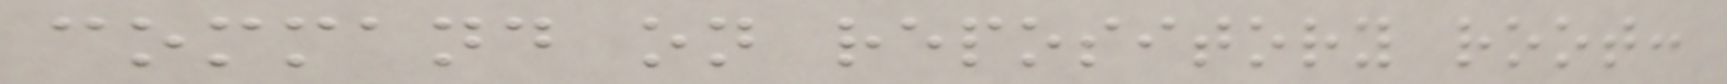command on repository root:
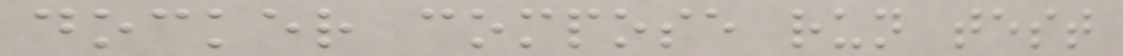docker compose run test
